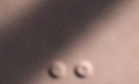-
